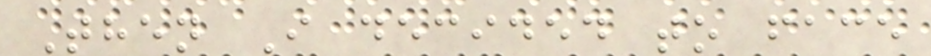Then I decided to face
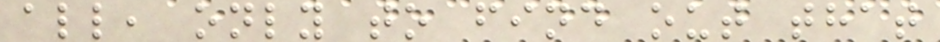all, only to find out that
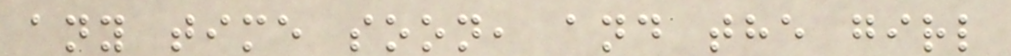any time soon, and the girl
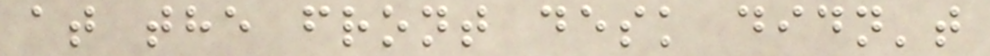at the front desk didn't
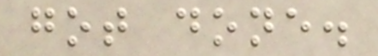got done.
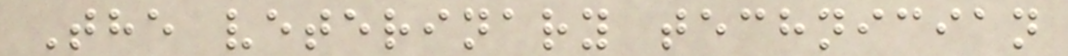The veterinary technician
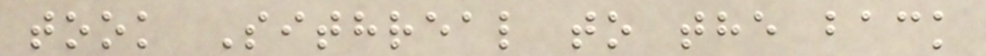took Sithreal to the back
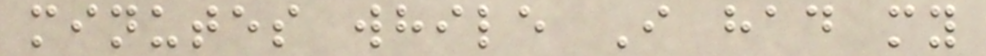minutes while I had my
